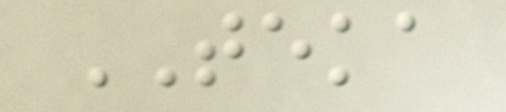TEKA
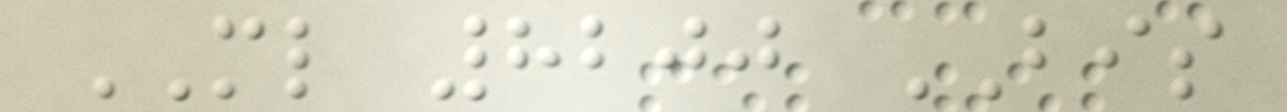ML 8200 BIS
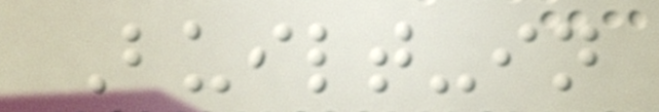Built-in
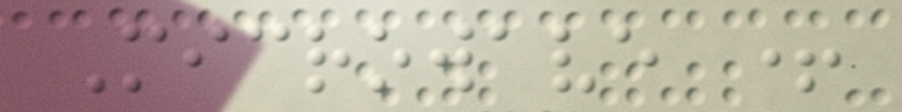Microwave +
